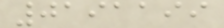0191199
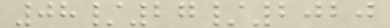08/27/2020
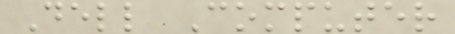Dell Computer
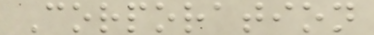Corporation
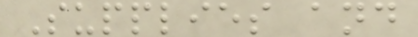Supplies and
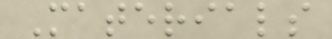Materials
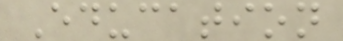Education
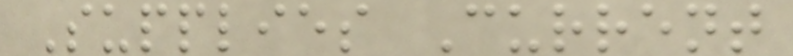Supplies Current
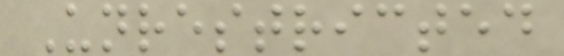Unrestricted
